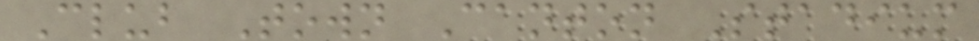Club Town Canton Stadium
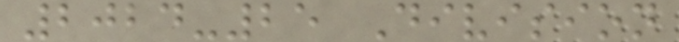2024-25 Division
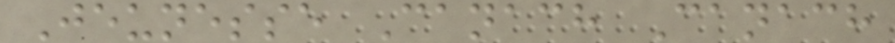Jeunesse Canach Canach
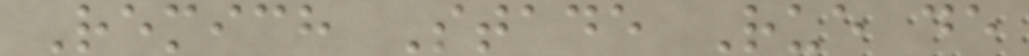Remich Stade Rue de
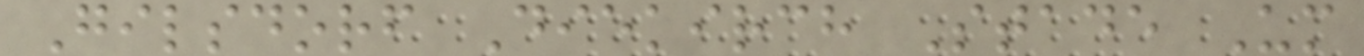Gilsdorf Diekirch Stade Um
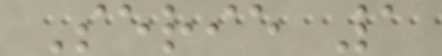Serie 1
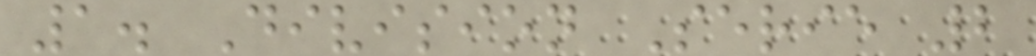1. Division Serie 2
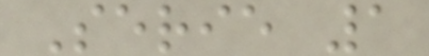Serie 1
